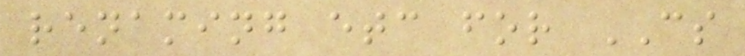renaming etc for CS
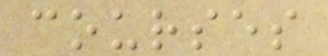courses
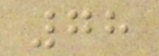78
